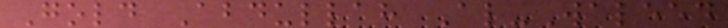Gold Abdullah Al-Waleed
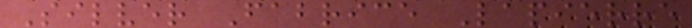Silver Fabrice Lapierre
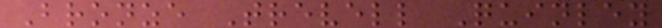Bronze Trevell Quinley
